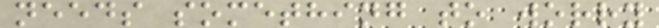needs something to worry
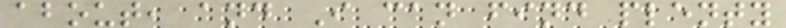about, and I can find plenty
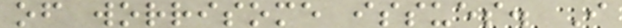of worrisome issues. I
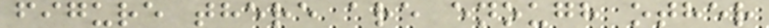figure there are enough other
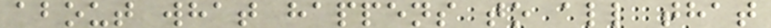about what happens to all that
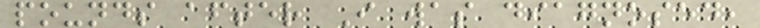pounds after I was diagnosed,
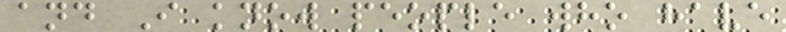and I know people who have
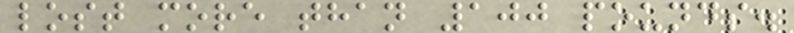lost more than 100 pounds.
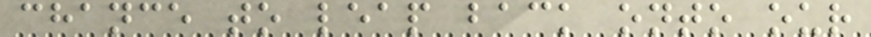chance to leap back onto our
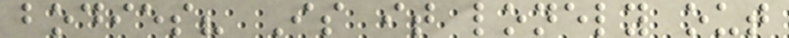bodies? Is it lonely out
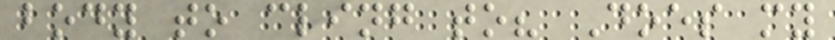body to cling to? Does my
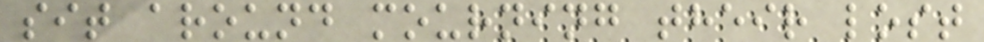sit around mourning their lost
